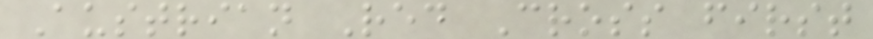Austrian Red Cross first
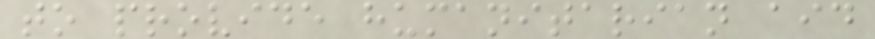to provide humanitarian aid
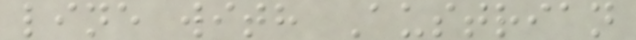line with Austrian
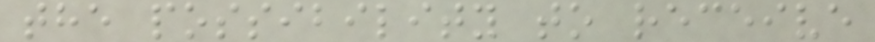the possibility to receive
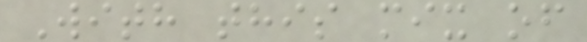With this mix of
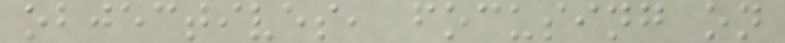objectives, focusing on
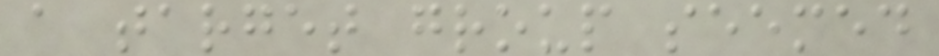a target group seemed
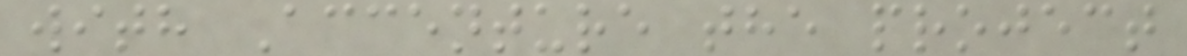with Accenture the project
